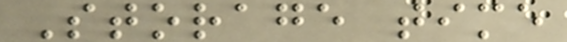Storage time
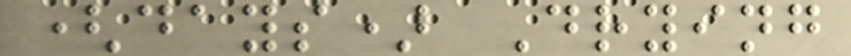(days) Drying
